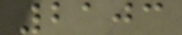2103
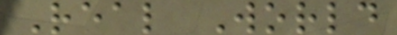Real World
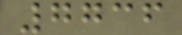7736
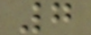7
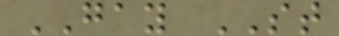GAY ST
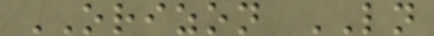ORIZON LN
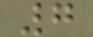7
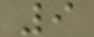9
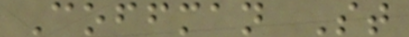Coffman St
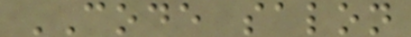CODE salon
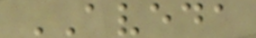AVEDA
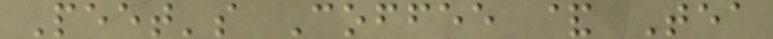Peet's Coffee & Tea
